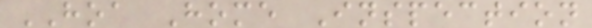HOA Home Inspection
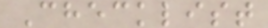Checklist
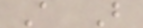A B
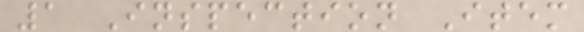1 Inspection Item
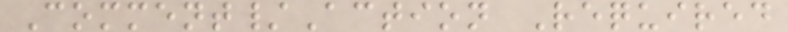Comment/Action Required
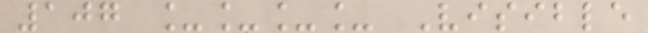107 ____ Visible
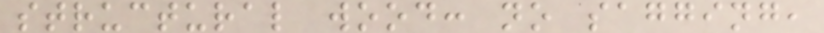structural wood: no sagging,
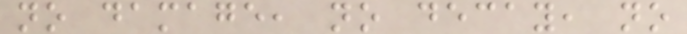no damage, no decay, no
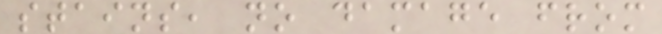stains, no damage from
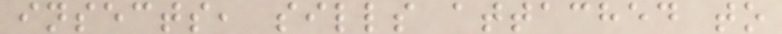insects, sills attached to
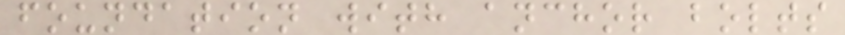foundation with anchor bolts
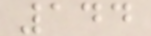144
